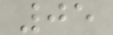05
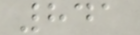841
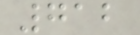712
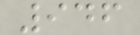946
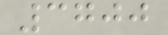3700
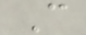C
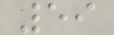59
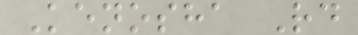Kenosha Rd
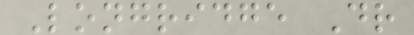Longridge Dr
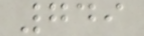749
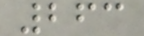263
